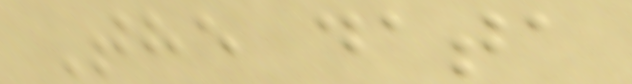The data
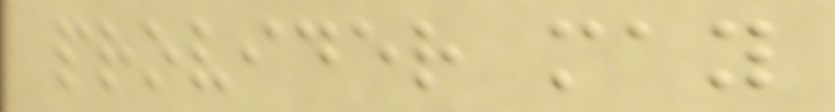provider may
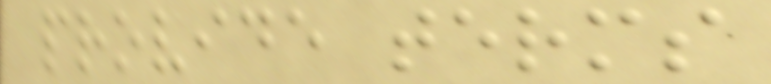provide terms
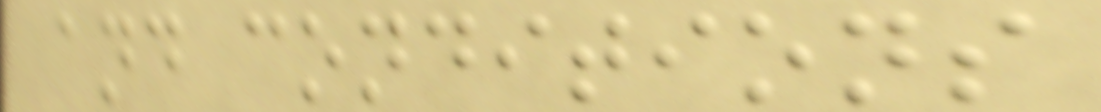and conditions
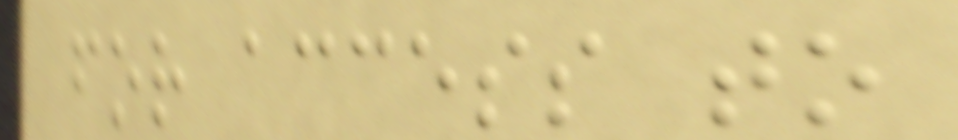for access to
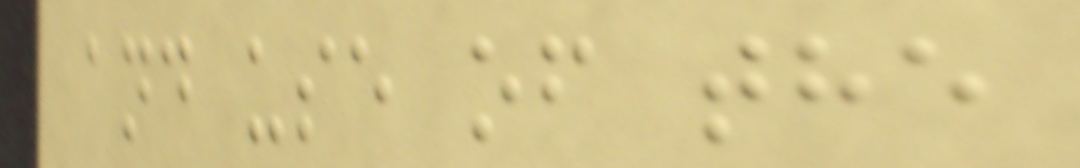and use of the
